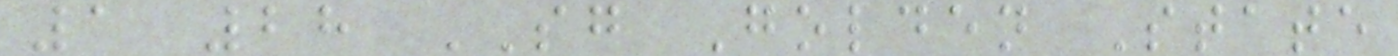1 28 SG Golden State
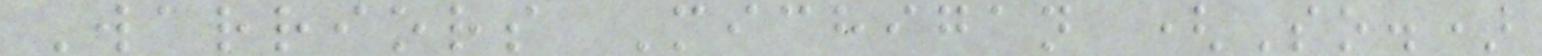Warriors Michigan (So.)
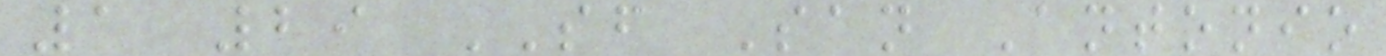1 29 SF San Antonio
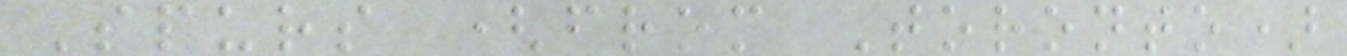Spurs (from Toronto)
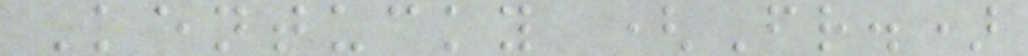Kentucky (Fr.)
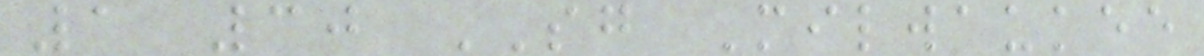1 30 SG Milwaukee
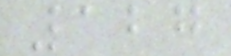127
